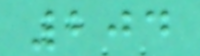204
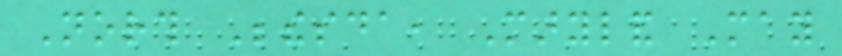North Bethesda, Maryland May
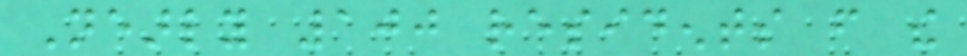Nearly 100 residents from the
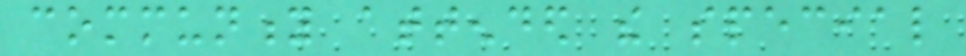community attended the special
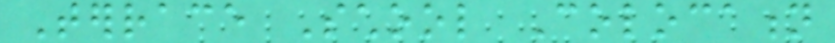Terrace School Colocation
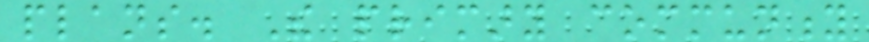plans. The primary community
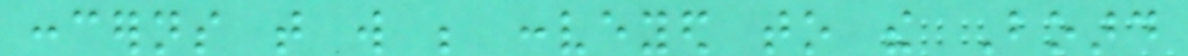concerns that will be conveyed to the Board
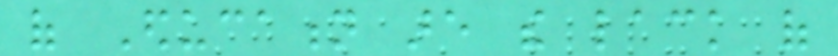of Education are the lack of
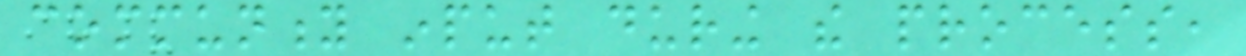community input during the process,
